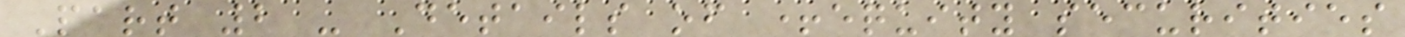Part 2 - Details of +equity securities
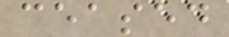ceased
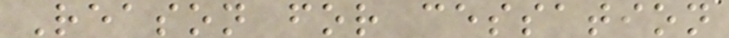Reason for cessation
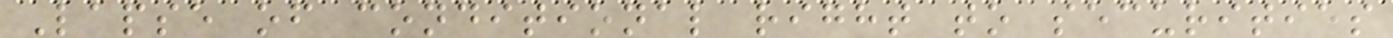Lapse of conditional right to securities
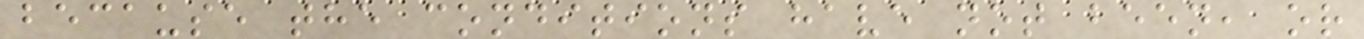because the conditions have not been, or
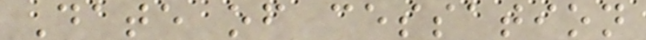Date of cessation
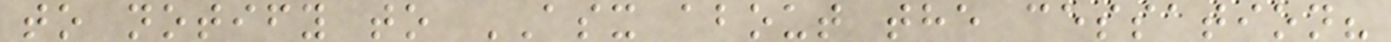to notify to ASX about the cessation?
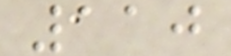110
